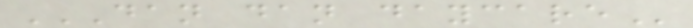DAN DAN DAYCARE
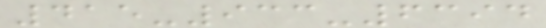415-933-6394
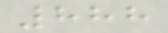888
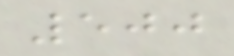500
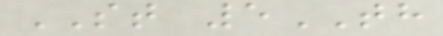ST 5TH
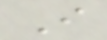I
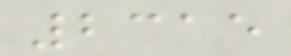2315
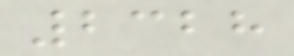2328
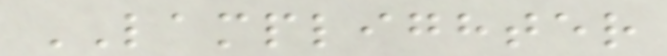LAMPLIGHTER
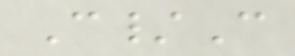C/C
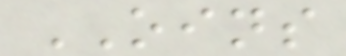OINS
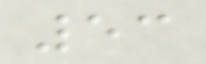53
